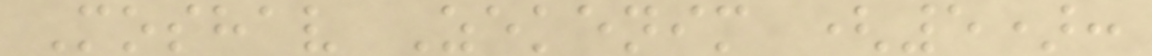Moshav Zekenim (5):
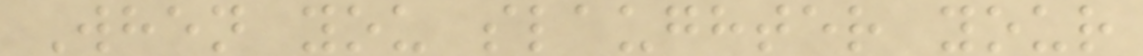When you slaughter your
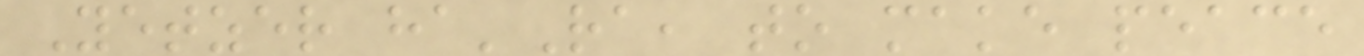Yetzer ha'Ra, to make peace
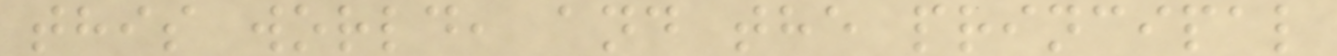this world, and the principal
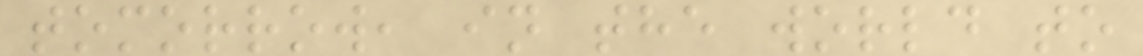tomorrow, in the world to
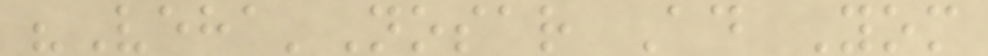"Veha'Nosar Ad Yom
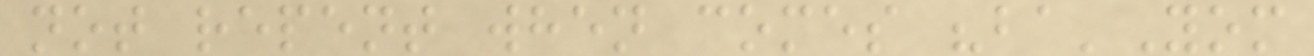not repent when comes "ba'Yom
